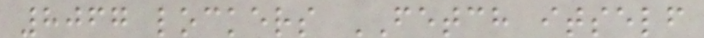8067 lockers FETCH itself
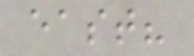east?
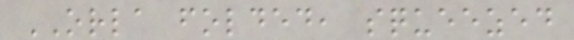ORLA folded, squeezed
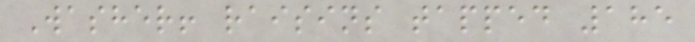Washer! raisins tapped 185
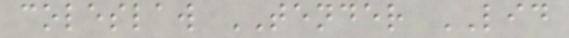coleslaw TENDER LID
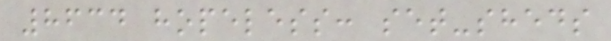8634 hopeless: set-sheds
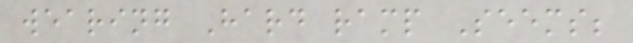wearing Hard ramp Seems;
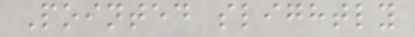Pointed slightly
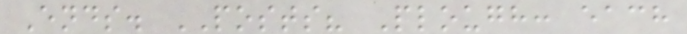Ends. POSTS? Plough: each
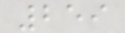259
